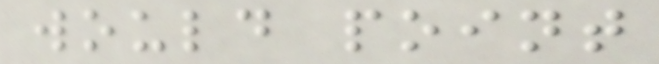would point
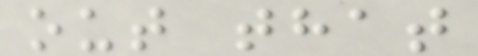out that
